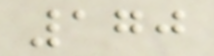170
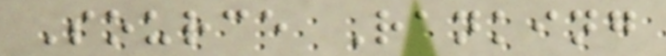Source Ranking
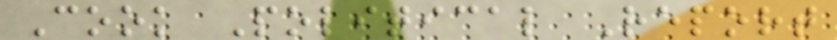Cook Political Report
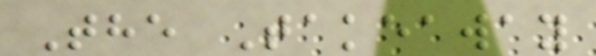The Takeaway
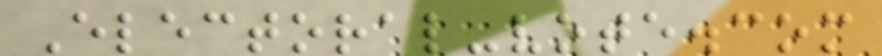Electoral-vote.com
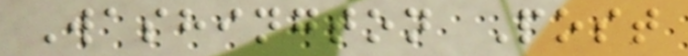Washington Post
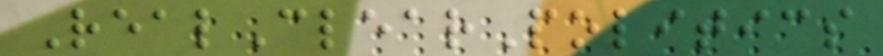RealClearPolitics
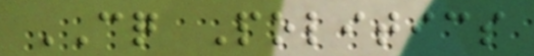CQ Politics
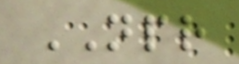NPR
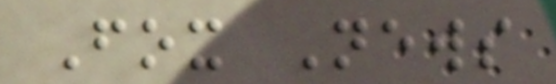Fox News
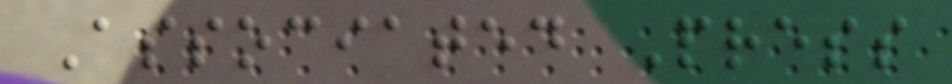Associated Press
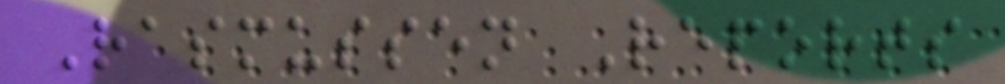Rasmussen Reports
